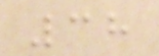38
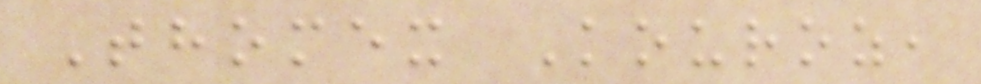Thomex Kouroz,
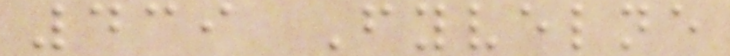439 Fyvelne
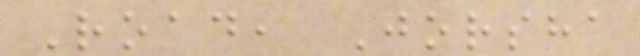Road, Jorsha
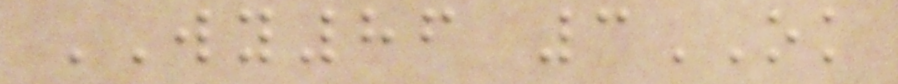WY86 3OK
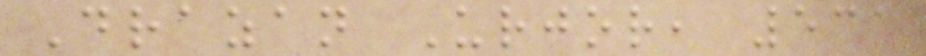Drazan Urjor, 531
